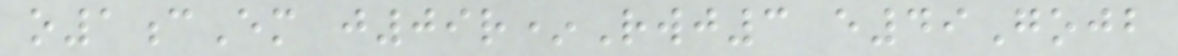o1cEm j09r*Rwj3 e49Gojb
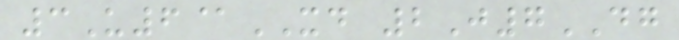3U6@XD 2J7DG
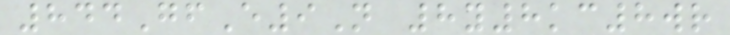844GfE9N 8y8kc8wr
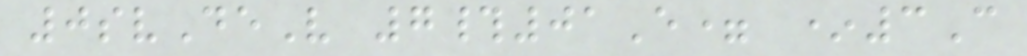0svDeV 7#01E= *3C
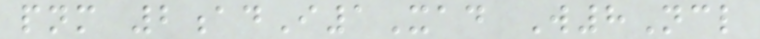pnm 2adI1Xad W8Ncl
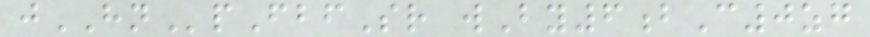jHNpFbfSr wBy6bC0zg
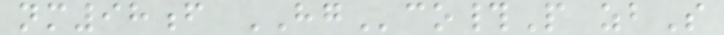nm98f HGco#P zbS
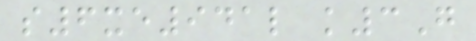s6xe941l k3G
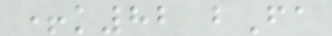+k82 bFa
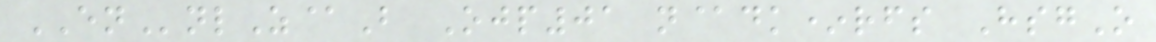ENnlZ@B Ojp01 n@dk*rfs HsgO
